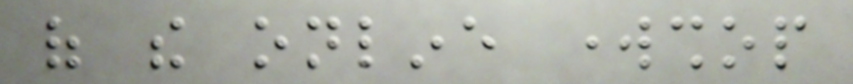of the online workshop
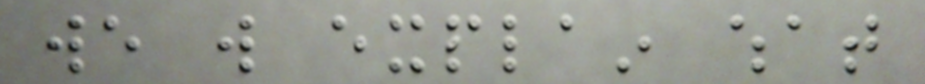we will explain what
